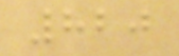820
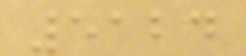5124
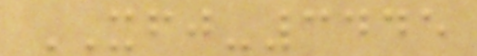XFJ-3445
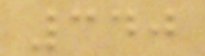340
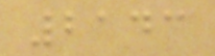2143
